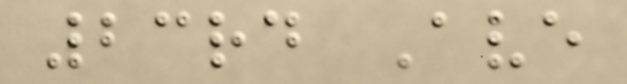23rd Ave
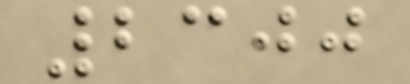2300
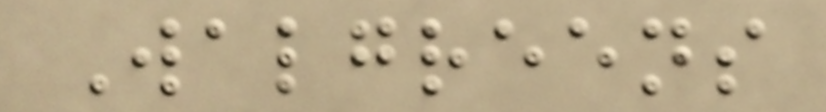Walgreens
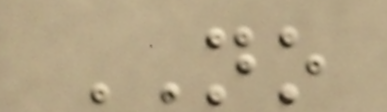NO
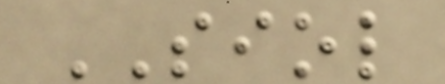SIOL
